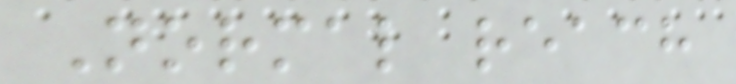Normal reach
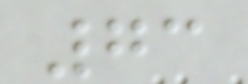73
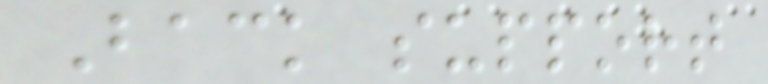Back support
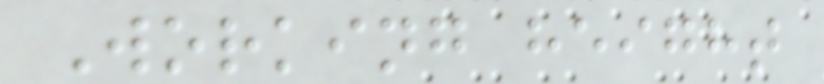Working height
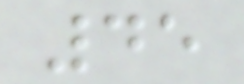45
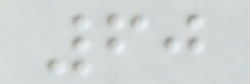60
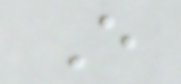E
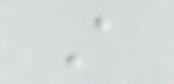A
